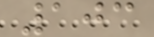103
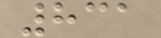831
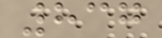837
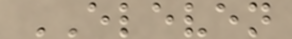ELEVEN
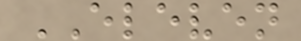ELEVEN
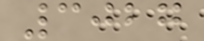3027
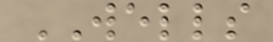WELLS
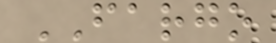FARGO
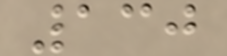130
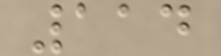114
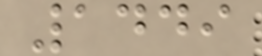1449
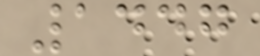1447
